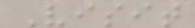Visit
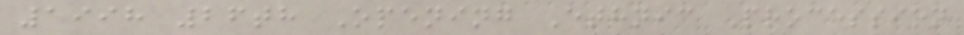1998 26th Opening Ethnic Procession
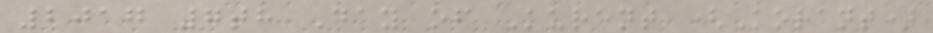2017 7th Day of Kurent (Korant)
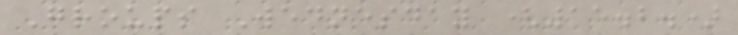Groups Wednesday (15.2.)
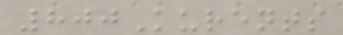800Kurents
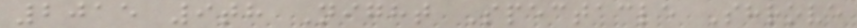2015 9th Night Spectacle Shrove
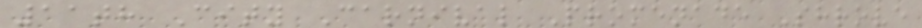11th City Carnival Promenade Shrove
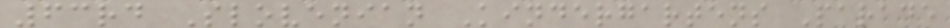63rd Slovenian Kindergartens Parade
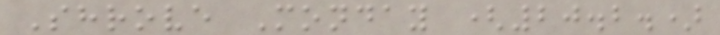Shrove Monday (20.2.)
